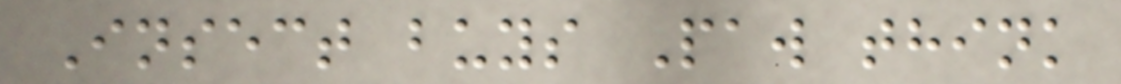Insect buys Paw think
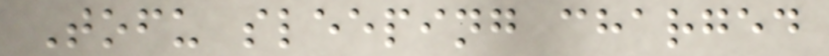Tofu sleeping charged
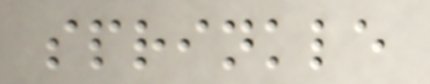sprinkle
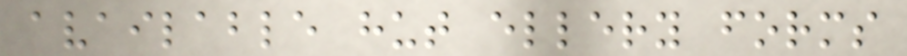available hut ellery forms
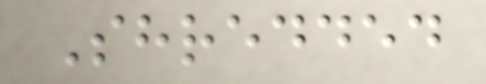Shredded
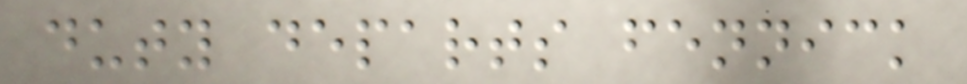duty departs fennick
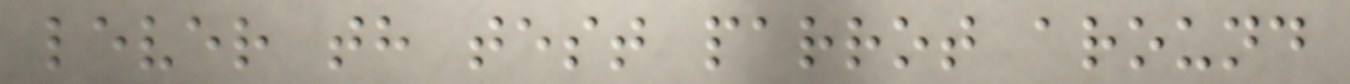lever th test parrot around
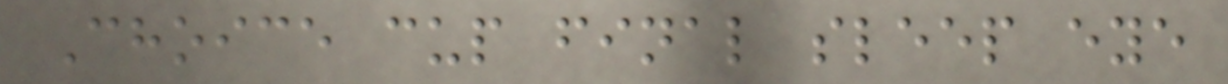Choice cup final sleep eye
